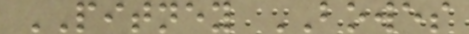PITNEY BOWES
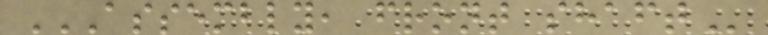ASSEMBLY, FRONT SHAFT
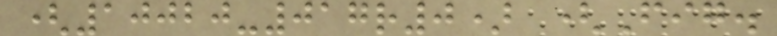(10020-017r0) (Fig.
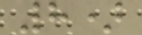8)
